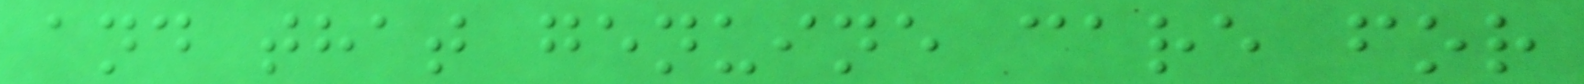and that genuine care for
